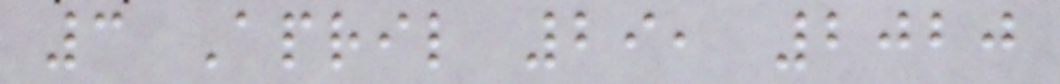3 April 29, 2020
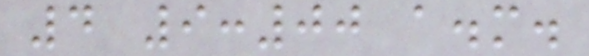4 9:00 a.m.
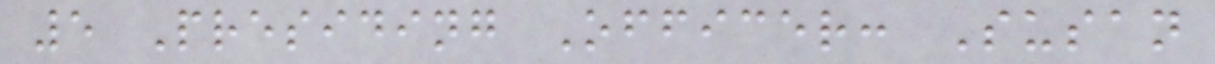5 Presiding Officer: Susan
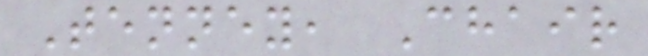Tenney, Chair
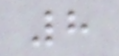8
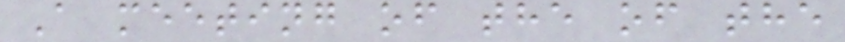A meeting of the of the
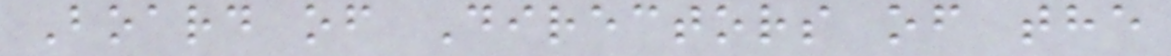Board of Directors of the
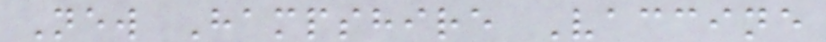New Hampshire Vaccine
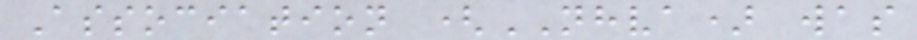Association (NHVA) was
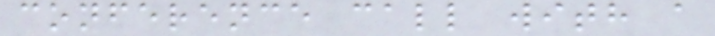conference call with a
